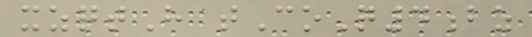xzqtH tCoQ4bz
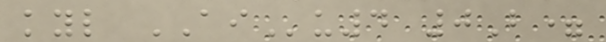kyl AIu4 0B=
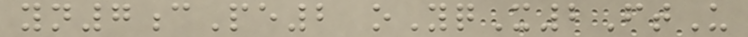yn7cPe2 oYqX2FtU
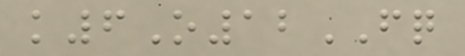k6O12FQ
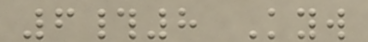6#8 Kyw
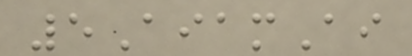5AiamAi
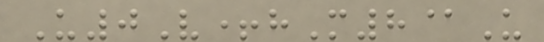U0V+hM8@U
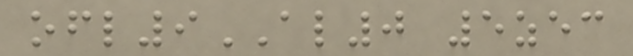ofl9AL0 5zec
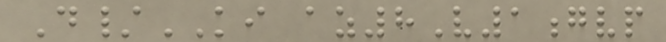D/KI az8V1gvp
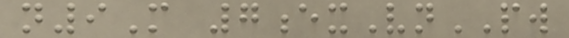n9M 7exVnPW
